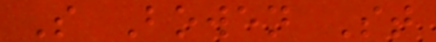S Bowen St
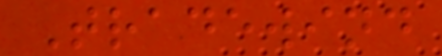Tradewind
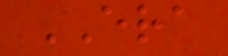ERA
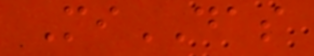MiDAS
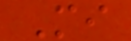Mi
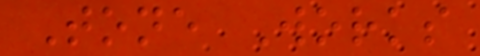Tone Works
